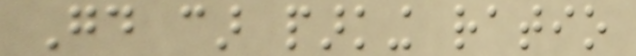Good car parking ratio
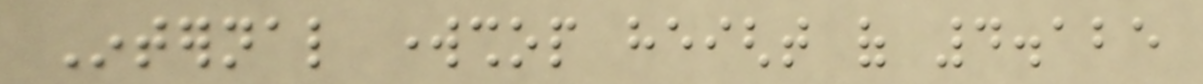Internal workshop height of 4.125
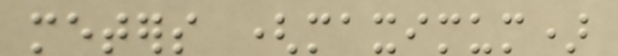meters (maximum)
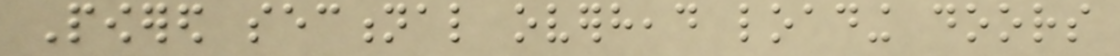Powered sectional overhead loading doors
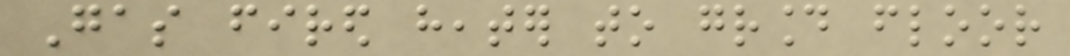Gas fired heater to ground floor
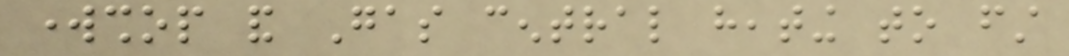workshop and Gas central heating to first
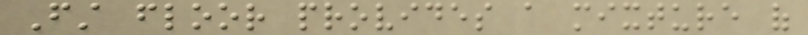First floor provides a mixture of
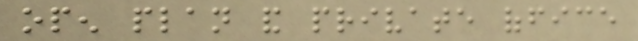open plan and private office
